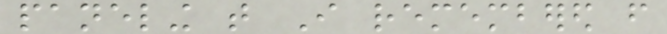paneling that I remembered from
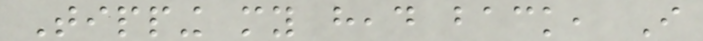Tipping my head back, I
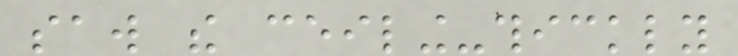saw the ceiling-thickly
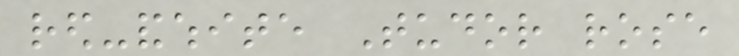red-andwhite Tudor rose
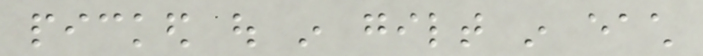picked out in gilt in each
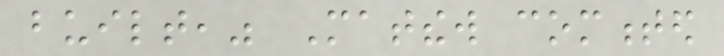built," Matthew commented
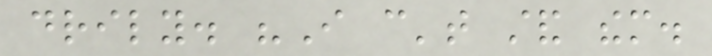drily. "I can't stand them.
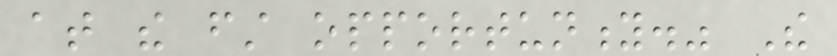at the first opportunity." The
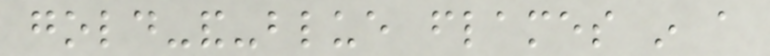gold-and-blue flames in a
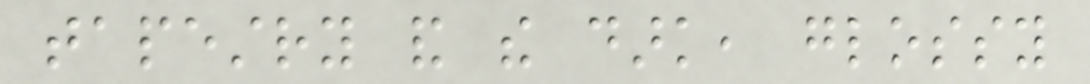tapestry and the dark, glossy
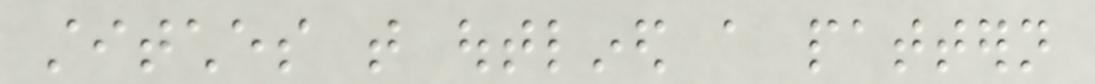stitches that outlined a pattern
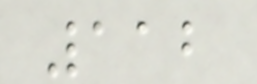112
